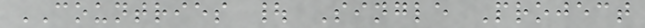COUNTRIES | Single Project
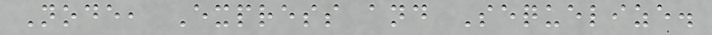Node, Express and Sequelize.
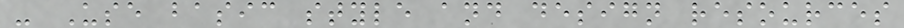- Use basic style and design resources
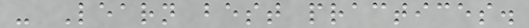- Learn best practices.
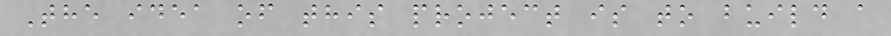The idea of this project is to build a
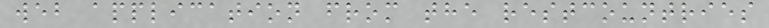web application from the restcountries
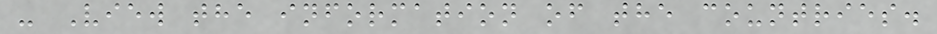- View the information of the countries.
